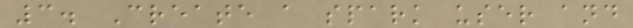3. Create a spark user and
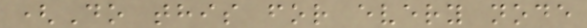(Do this for every node
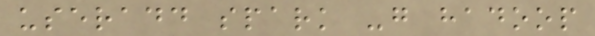useradd spark -g hadoop
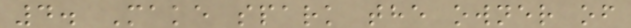4. Make spark the owner of
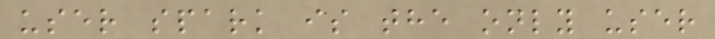user spark is the only user
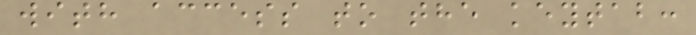with access to the keytab:
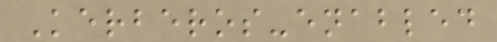Kerberos-enabled
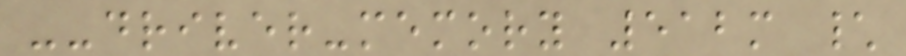--driver-memory 512m \
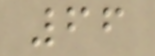66
